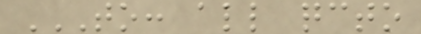TO: ALL QCTO
